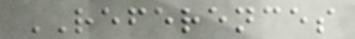REFERENCES
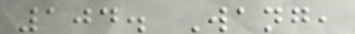104. Wang,
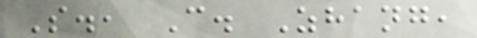S., C. Zhang,
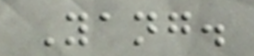Yang.
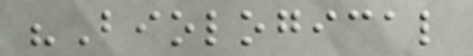"Biological
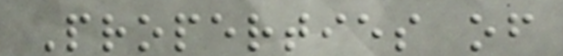Properties of
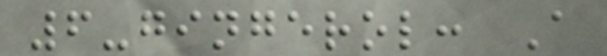6-gingerol: A
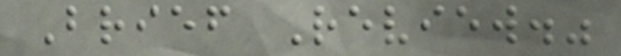Brief Review."
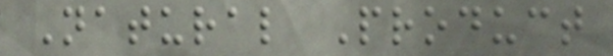Natural Product
